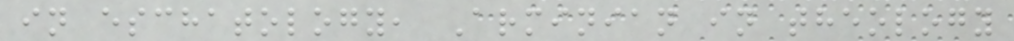in eschatology, Arminian in theology
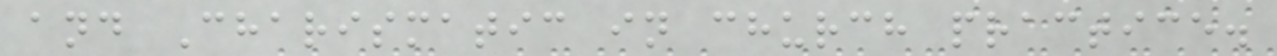and Charismatic in church practice.
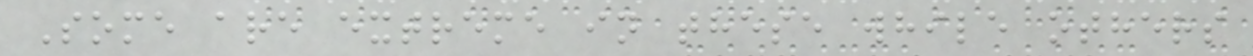Some are extreme in these while others
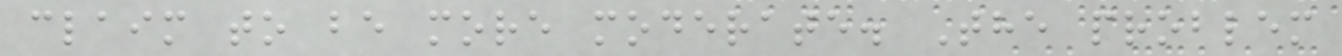claim to be more moderate. The problem
